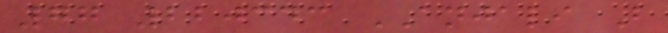77 220343 ANJALI B
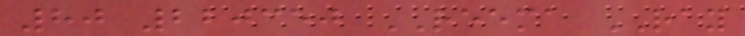80 220350 REEMA RAY
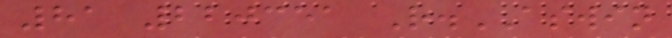81 220351 R.ASWIN
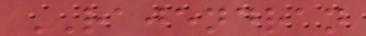RAJENDRAN
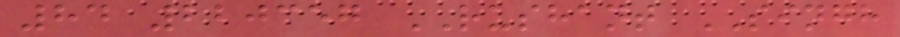84 220357 RUSHANT SINGH
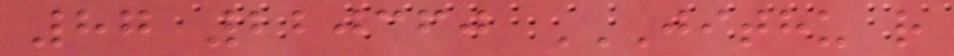87 220360 JITHU R
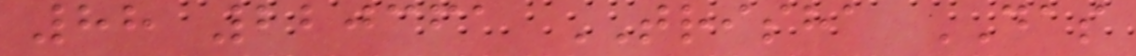88 220361 TRISHA DAS
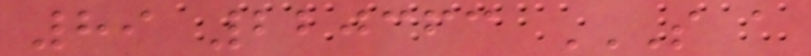89 220363 S A
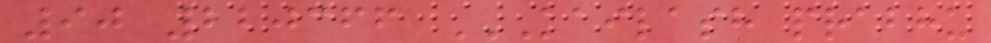90 220366 KAILASH PRABHU
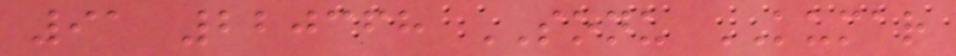91 220368 SONU KUMAR
